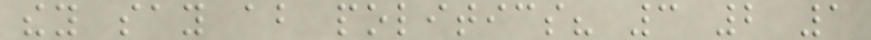they say about politics? 3 2 1
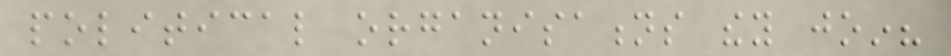political organisations they join?
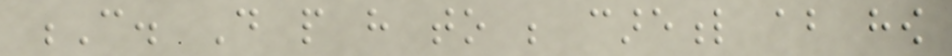C. Do people have to be careful about how
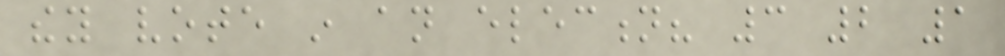they vote in an election? 3 2 1
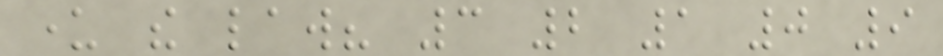under the law? 3 2 1 0 9
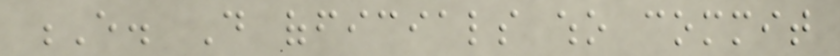E. Do officials who commit
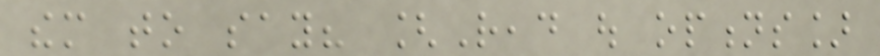them to say? [Read out options]
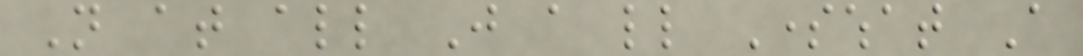Not at all Just a little Somewhat A
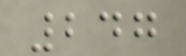247
